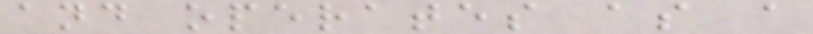and operates as a
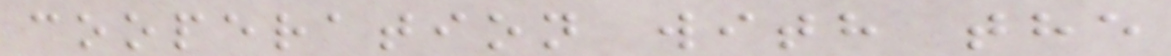cooperation with the
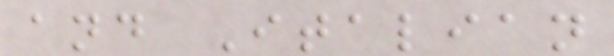and Italian
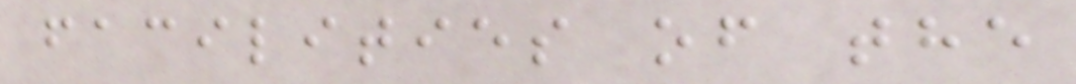facilities of the
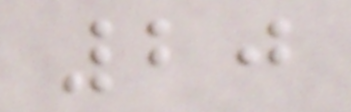20
